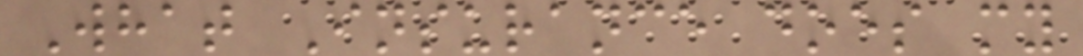What Insurance does my
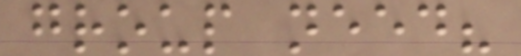group need?
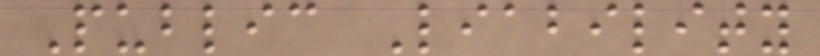Public Liability
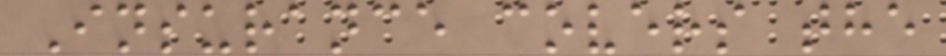Insurance covers the
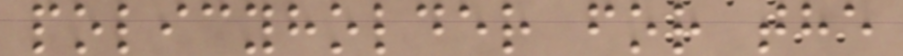policyholder for the
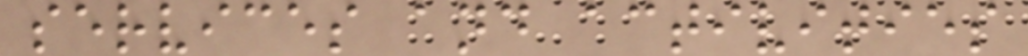services and activities
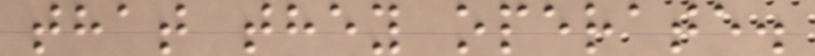that they operate.
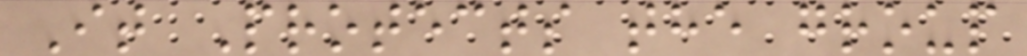It Protects the group
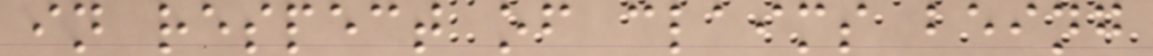in respect of claims being
